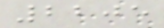2205
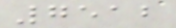7512
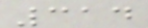314
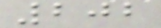202
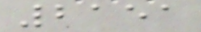2151
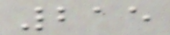215
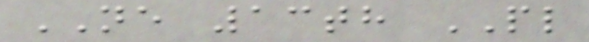NE 13th PL
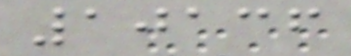10136
